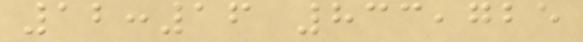12:16 833,725
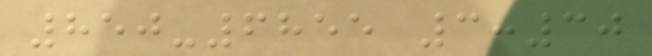850-6855 3:30
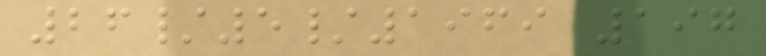26/5/1969 197
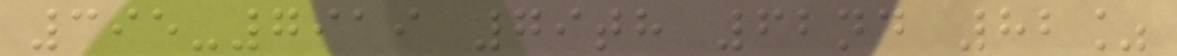395-7919 79th 62nd 82%
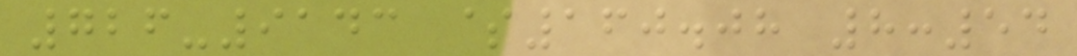726-9143 $160.08 8:54
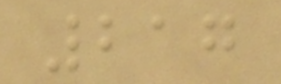217
